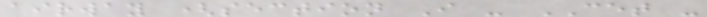airway (section I - CET -
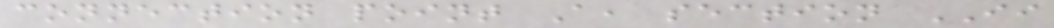connection point A, section II
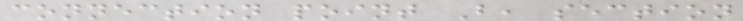connection point B, section
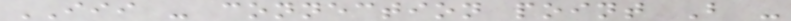III - connection point B -
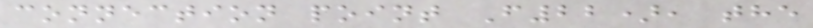connection point F22), the
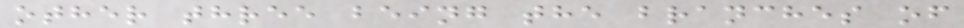other three being the branches of
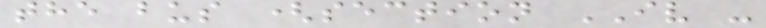the bus (section IV -
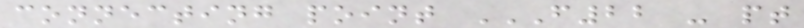connecting point F22 - PT
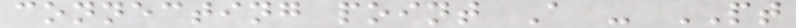connecting point A - PT
